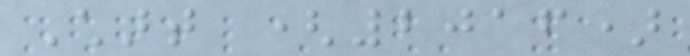Chart (2016)
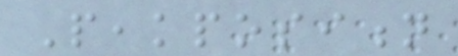Peakposition
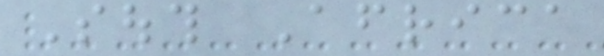South Africa
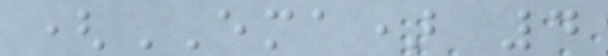(EMA) 4
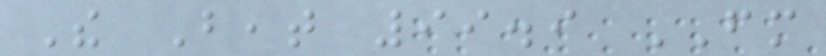The Beat 99.9 FM
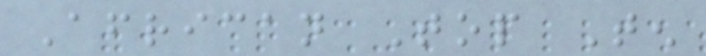African Top Ten
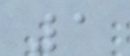1
